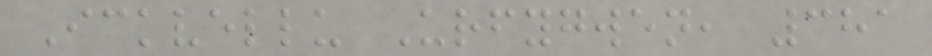Ickvellu Urfygwen, 381
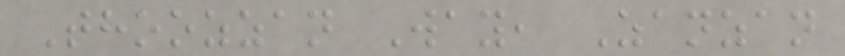Thoozzan Way, Zanzan
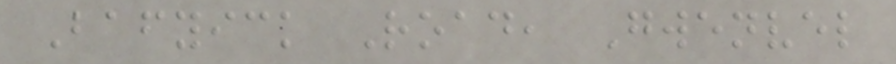Bafyick Road, Gwenvel
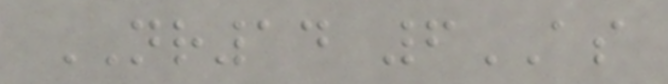NR14 6AS
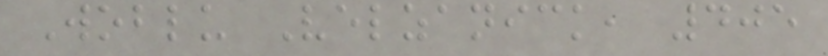Woblu Velzanick, 405
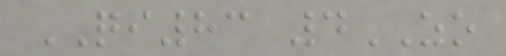QI83 4ZO
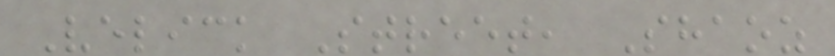Velick Street, Shaoz
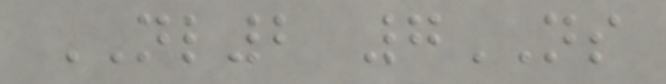NL2 7NS
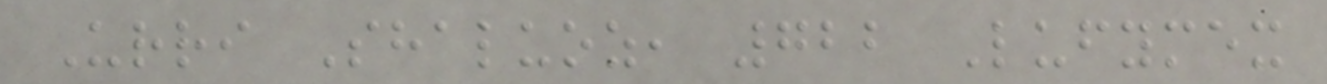Urri Shaluoz, 722 Lufymex
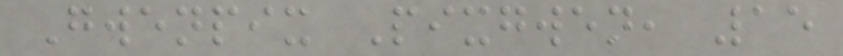Gwenpix Pixgwen, 15
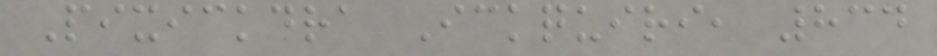Pixickdra Ickquiri, 834
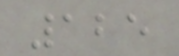125
